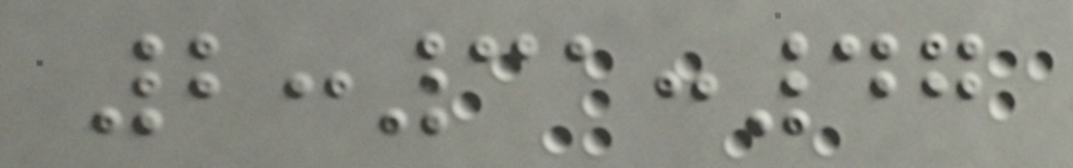2:31:47
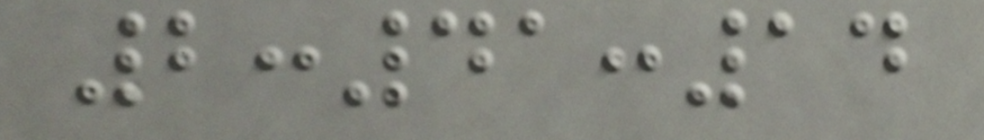2:41:14
